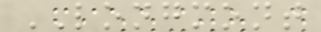LONGMONT
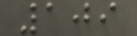109
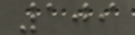109
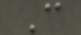C
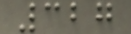327
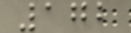172
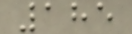185
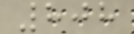808
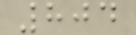804
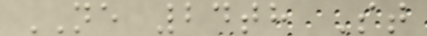NE 24th St
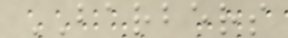BARBERS
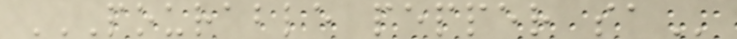POURABLE PEPPER SA
